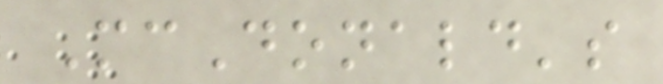McDonald's
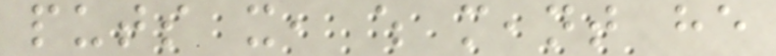puts it, which meant he
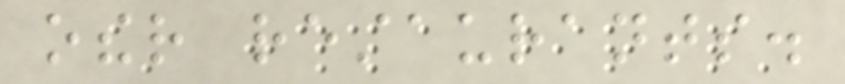other restaurants.
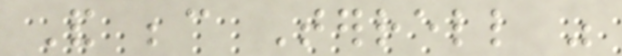And because Terrell was
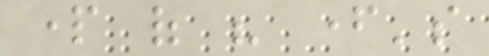part of his father's
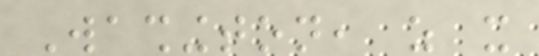Washington, as it
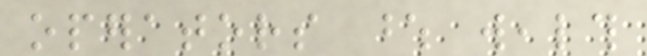operators whose wealth
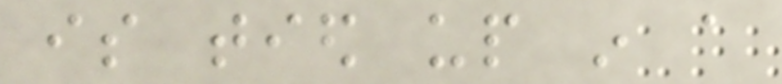is tied up in a
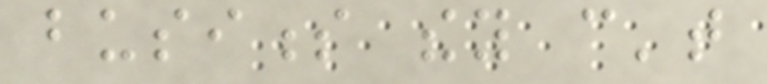business they can't
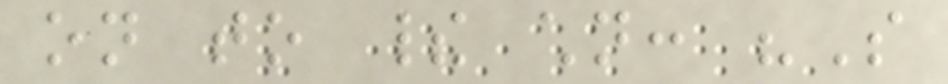on to their children: "So
